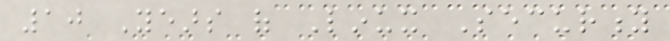10 Years of Linux Security
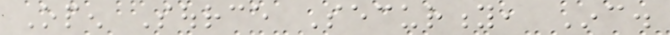Open Source Security, Inc.
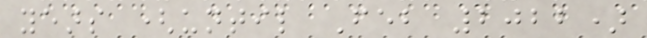years (until Feb 2022)
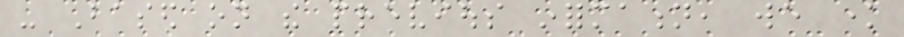- Based on the previous information, we know
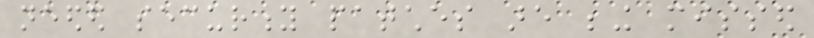needed security patches are being missed
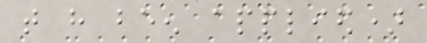that have been applied)
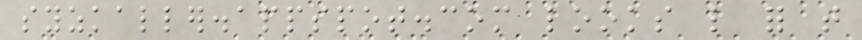syzkaller.appspot.com looks like for that
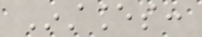Instances:
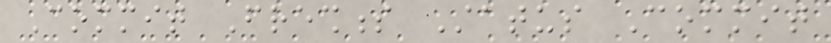Commit Freshness Status Commit
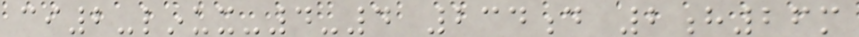ci2-linux-4-4 234d 2h26m
